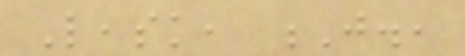Leask, J.,
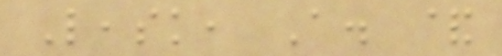Leask, A. &
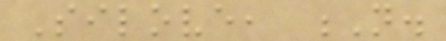Silove, N.
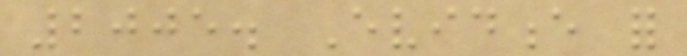2005. Evidence for
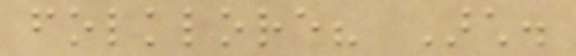folklore? Arch.
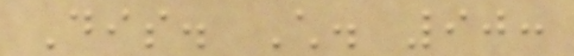Dis. Child. 90:
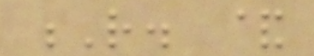R. &
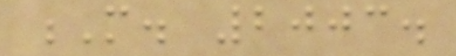M. 2003.
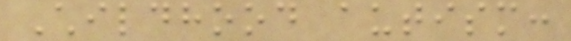Childhood autism:
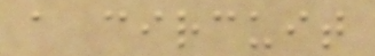a circuit
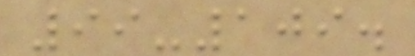99-109.
